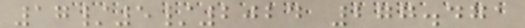17/5/2024 277.471
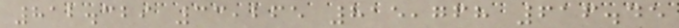812.329 33,265 815,768 616.45
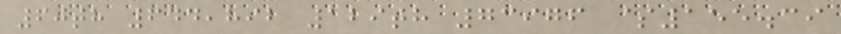60th 644,892 129th 73976 $155.39
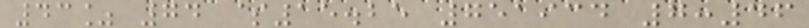43% 74 $15.25 751934 7:46
